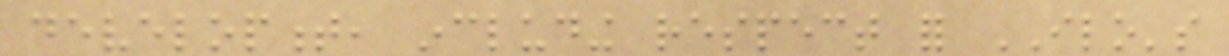development, including respect for ILO's
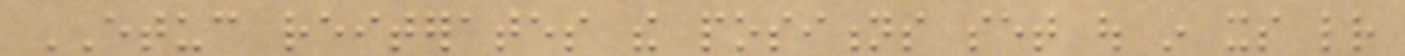ETUC reiterates the positions set out in its letter
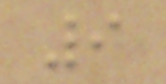9
